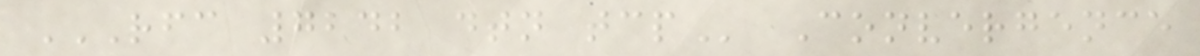RFC 7242 DTN TCP Convergence
